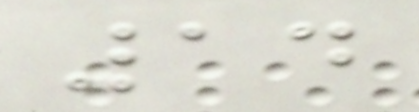14
